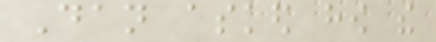Dan asked how the
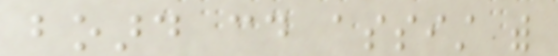board could assist with
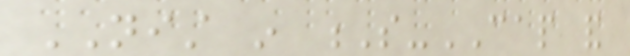NIST in S-CAP and
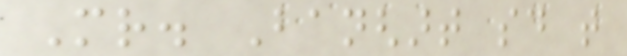Mr. Banghart said that
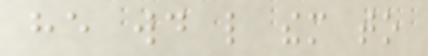he would like them to
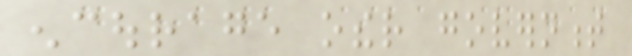encourage other government
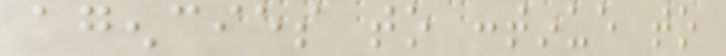agencies to continue to
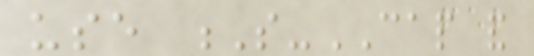use S-CAP and
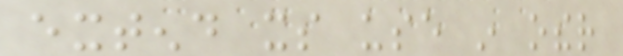extend its use in other
